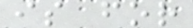is for
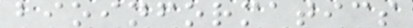bioinformatics
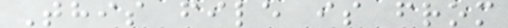This file is from
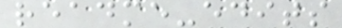readme-edits
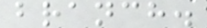branch.
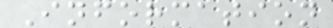Information
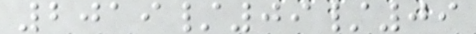2019/09/09
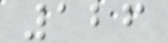126
